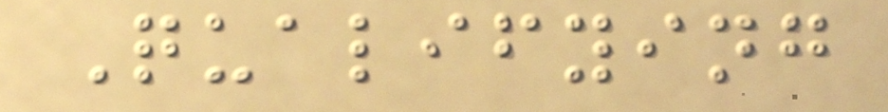Qualifying
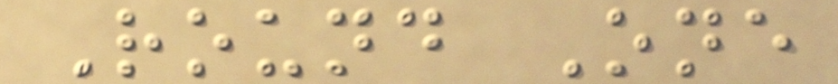Round One
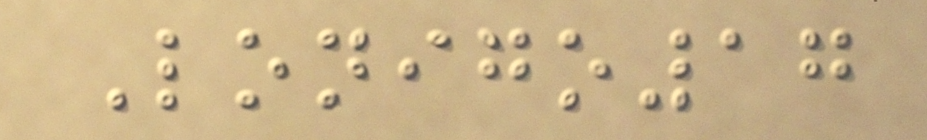Lonigo17
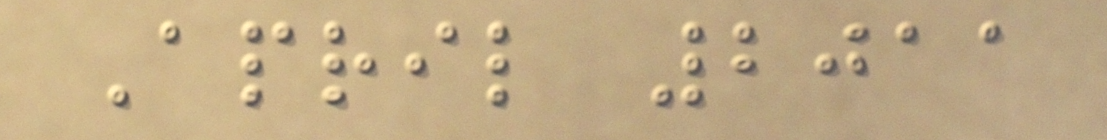April 2011
